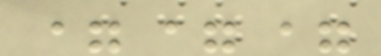===
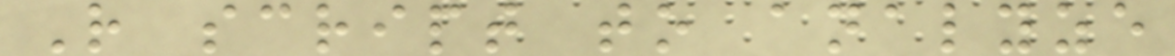R script to analyze
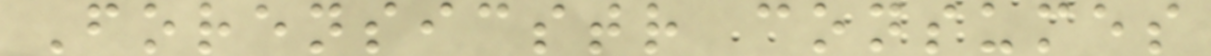Forensicstr consumes
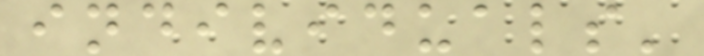individuals'
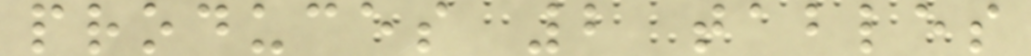produces 2 tables
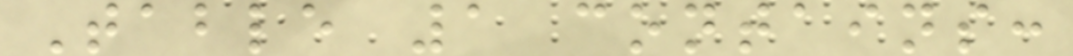Table 1 contains:
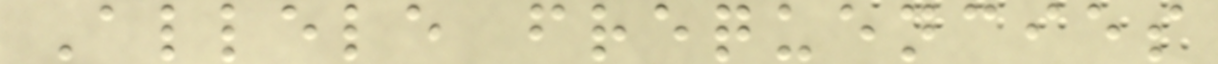Allele frequencies
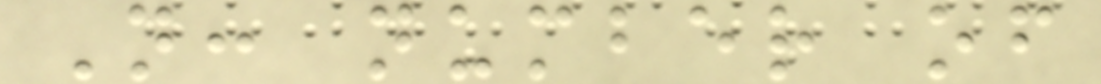N: number of
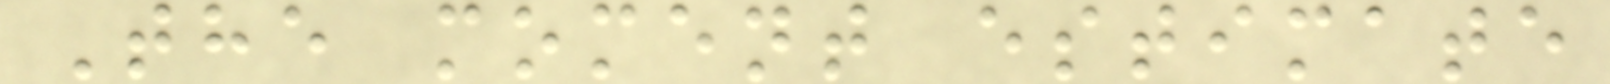The moment estimate
